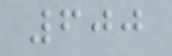600
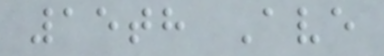15th Ave
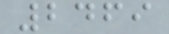2469
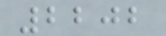2202
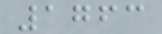1763
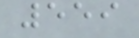559
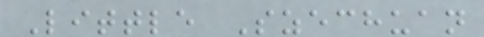Little Szechuan
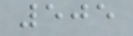505
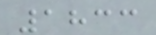1833
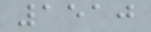1510
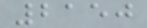2150
